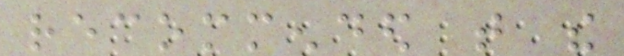recommended that the
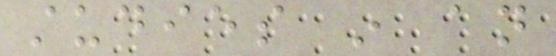studies in an
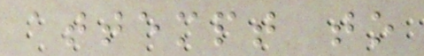attempt to
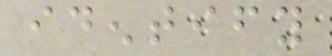identify
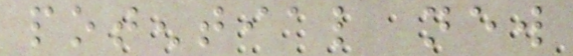potential new
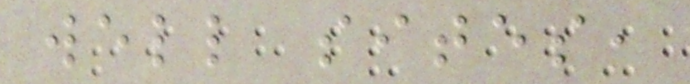well sites,
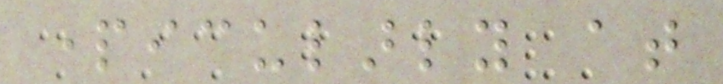particularly at
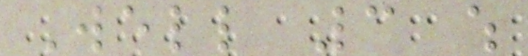Well 3 which
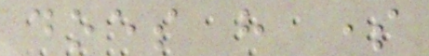does have some
